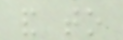and to
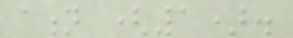ation (1).
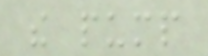the pump
